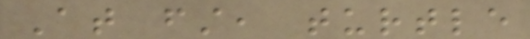At first, turtle
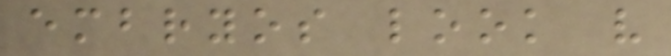embryos look very
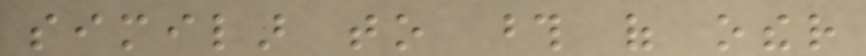similar to those of other
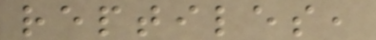reptiles,
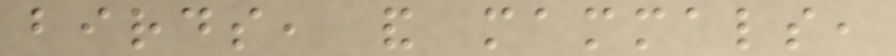birds, and mammals,
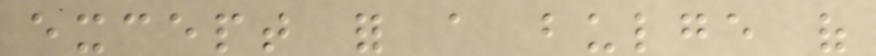except for a bulge of
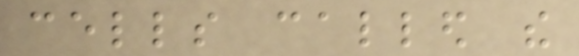cells called the
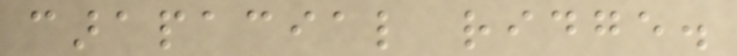carapacial ridge.
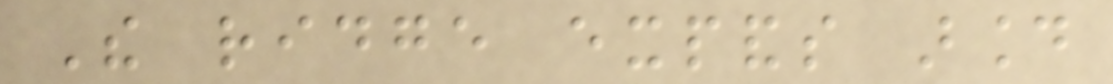The ridge expands around
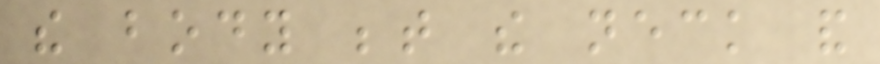the body between the neck and
